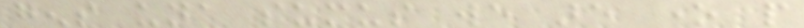gens una sumus we are one people
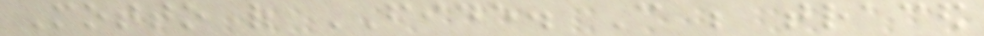Motto of FIDE. Can be traced
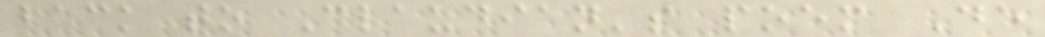back to Claudian's poem De
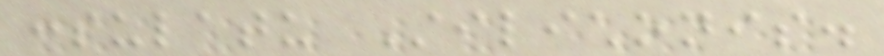consulatu Stilichonis.
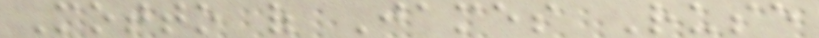Motto of James Ruse
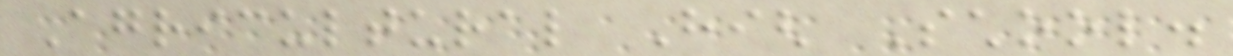Agricultural High School.
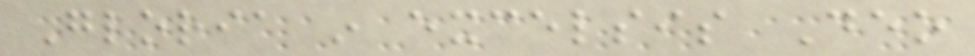Gloria in excelsis Deo
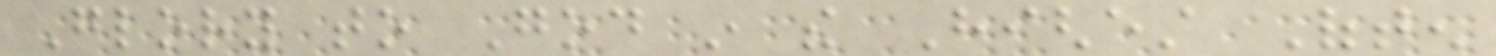Glory to God in the Highest Often
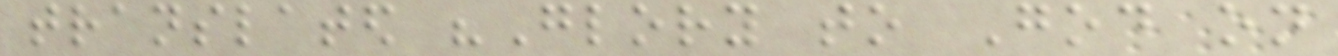translated "Glory to God on
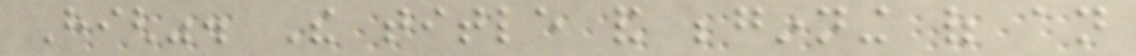High". The title and beginning of an
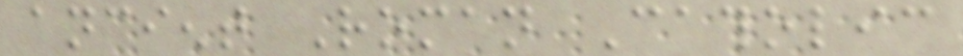ancient Roman Catholic
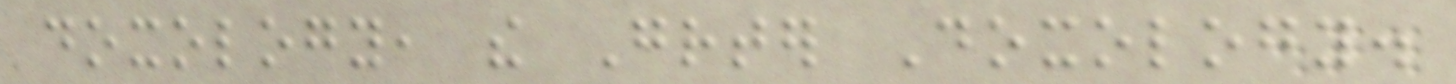doxology, the Greater Doxology.
